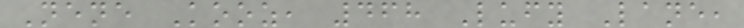Nene Kooz, 468 Lufy Lane,
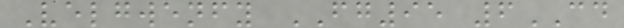Velgwenfy FG95 6CD
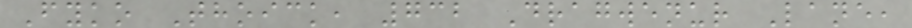Fyko Thoick, 732 Dragwenur Lane,
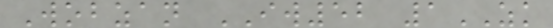Wobzan IW52 1ZK
